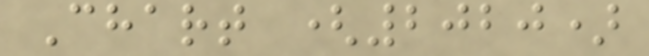Chart (2020)
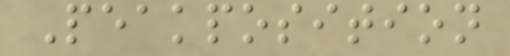Peakposition
